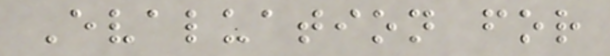Evaluation for
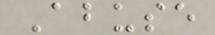Abuse
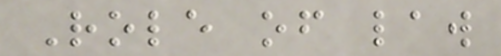Role of law
